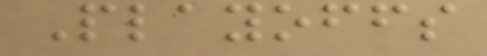Playoffs
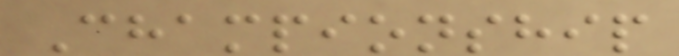Championship
